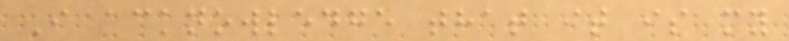I acknowledge that it is my
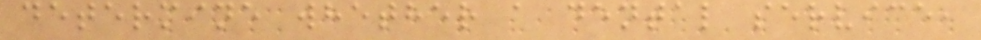determine whether a dental service,
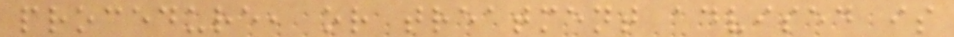procedure, or treatment advised is
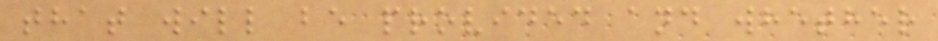that will be provided and whether
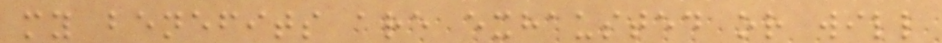my benefits are exhausted or will
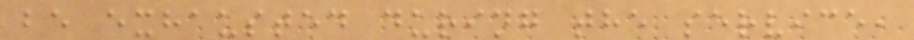be exhausted during the service,
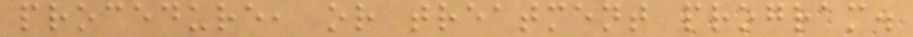procedure, or treatment program.
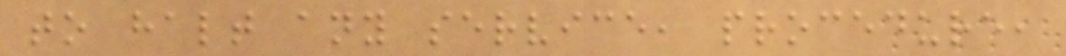to halt any service, procedure,
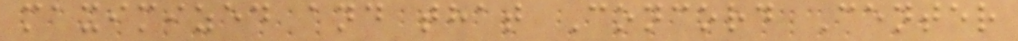maximized and that Concord Center
